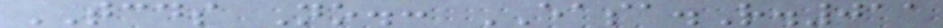TCDS No.: EASA.R.011
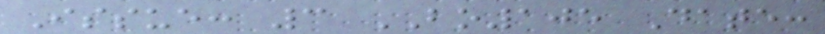Issue: 3 BO105 Date:
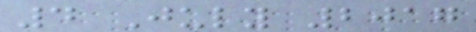4 July 2017
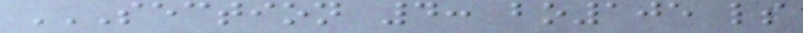SECTION 4: BO105 LS
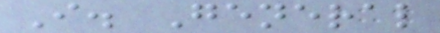I. General
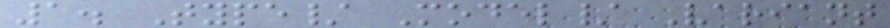1. Type/ Model/ Variant
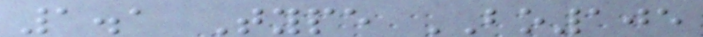1.1 Type BO105
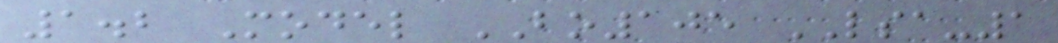1.2 Model BO105 LSA-1
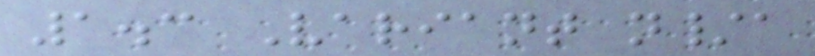1.3 Variant n/a
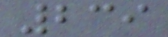239
